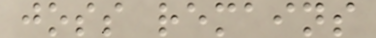joss remains
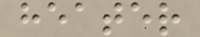heater
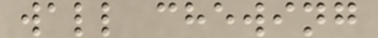wall chewing
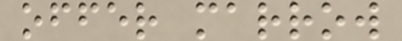offer marrow
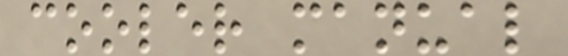cooler manual
